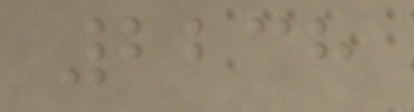2238
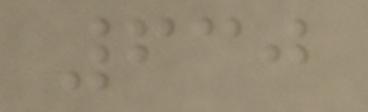630
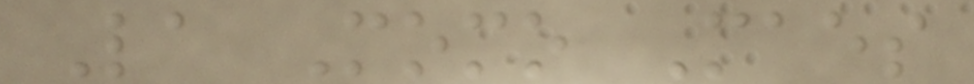La Momo Maes
